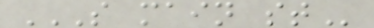S MAIN ST
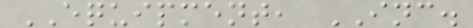EQUIPMENT, INC.
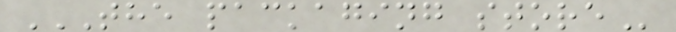THE PACKAGING STORE
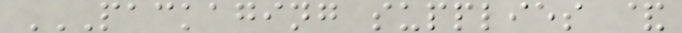PACKAGING SUPPLIES &
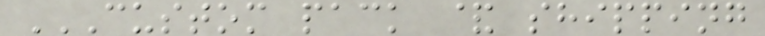CUSTOM PACK & SHIPPING
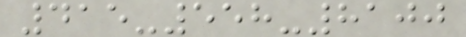415-558-8100
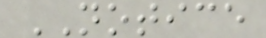NOTICE
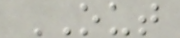OUT
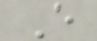E
